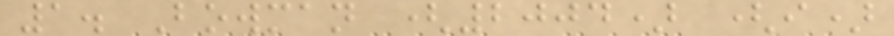1. Bowman (2004) (i)
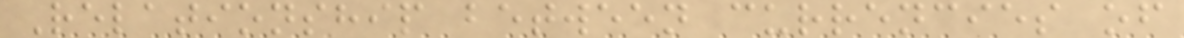Relationship between currencies of
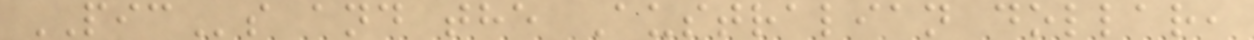PICs and the Australian dollar,
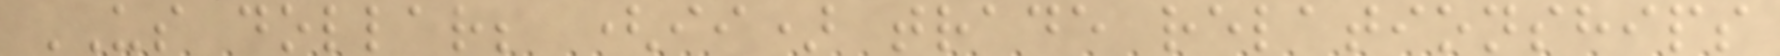US dollar; (ii) trade relationships
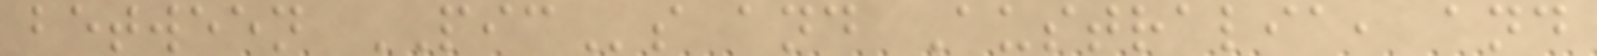between PICs and Australia, and
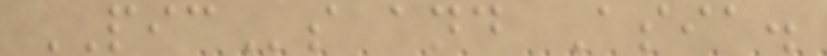PICs and Asia.
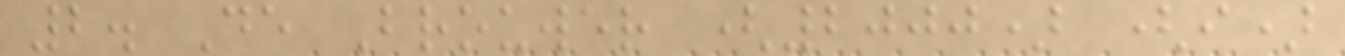2. De Brouwer (2000) (i)
